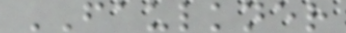FAULKNER
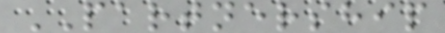PARTNERSHIP
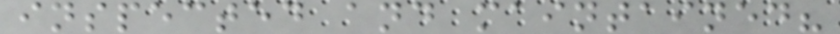inspected and maintained?
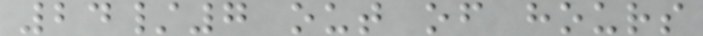24/7 out of hours
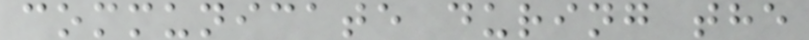communicate during the
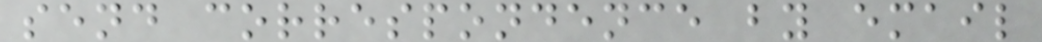send correspondence by email
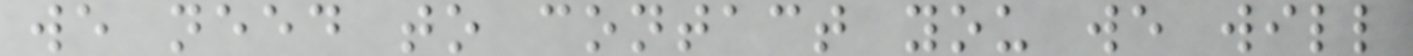we need to contact you we will
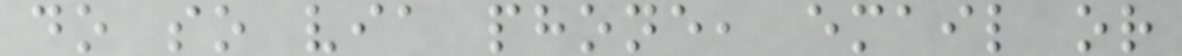do so via phone, email or
